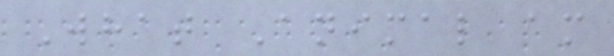What Animal am
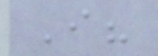I?
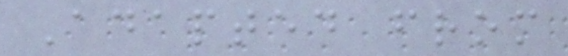Adapted from
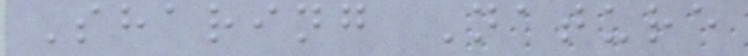Sharing Nature
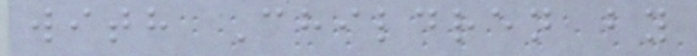with Children by
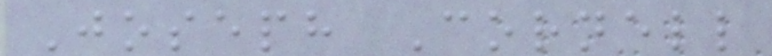Joseph Cornell
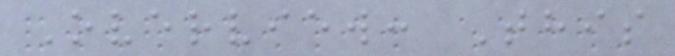Overview: This
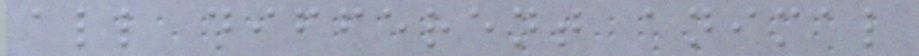all different animal
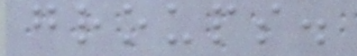groups.
